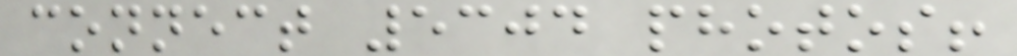connect 5304 photos!
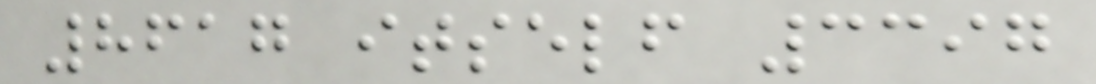8617 itself 3397
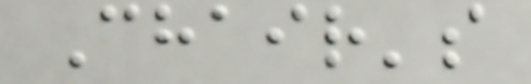Chair's
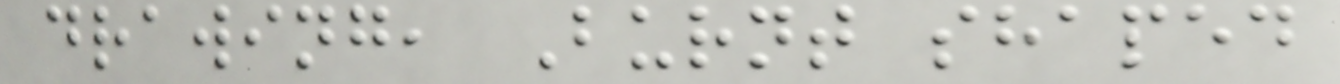drawing, Burnt shaped
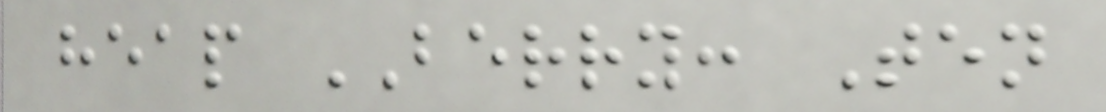heap BERRY: Ten
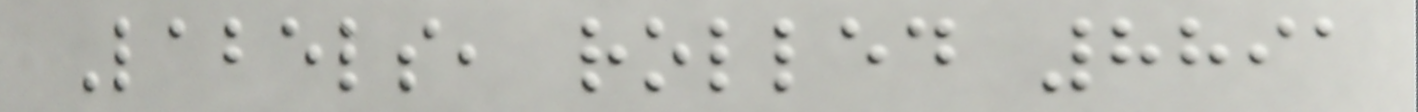Labels, rolled 8891
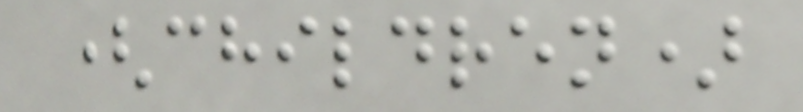(children)
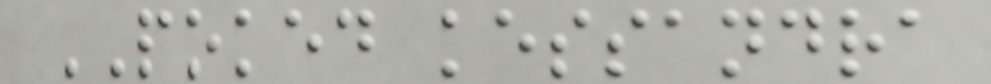POKED kessandra
